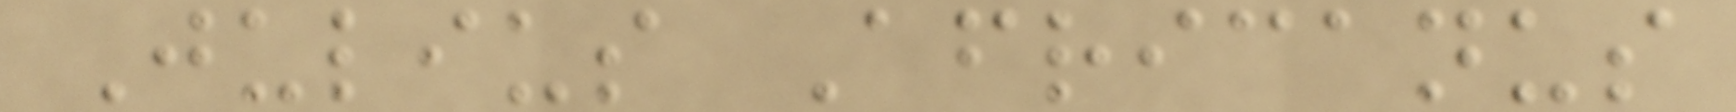Julius Africanus
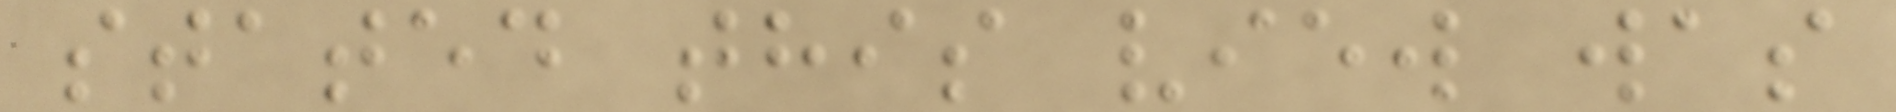stated this view was
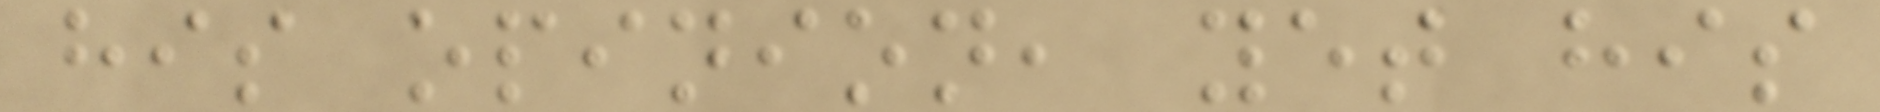his opinion, yet his
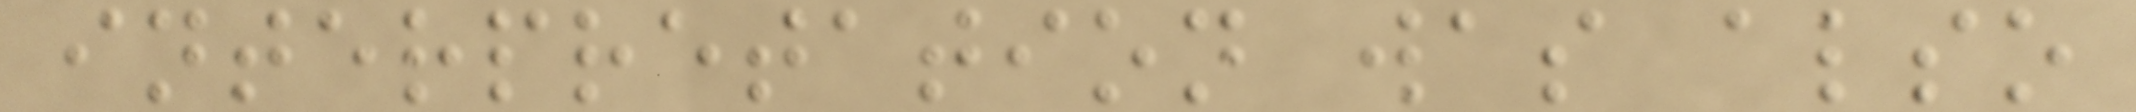interpretation was also
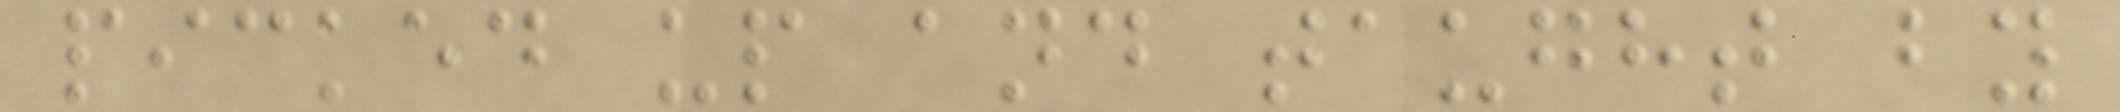picked up and taught by
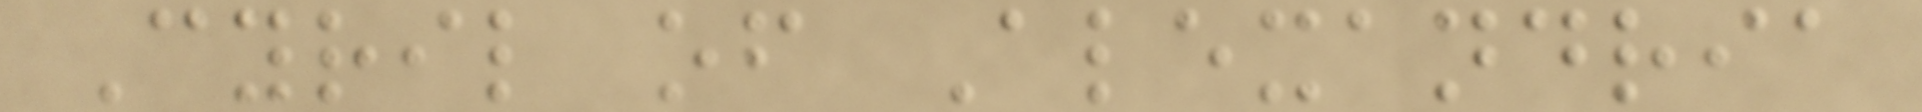Cyril of Alexandria
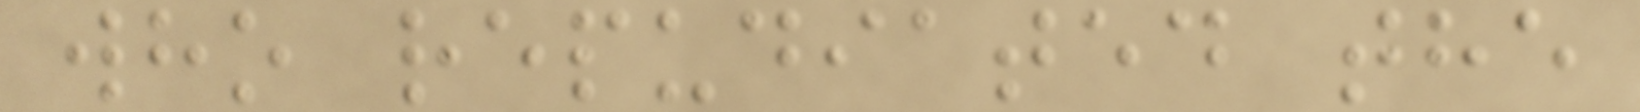who repudiated the
